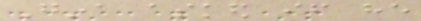Gina asked if he
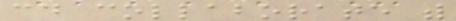could collaborate with
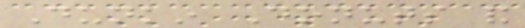Dunkin Donuts and
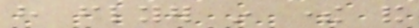have flyer in there and
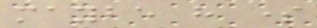maybe have some
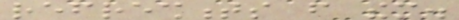refreshments from them.
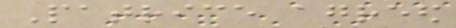Patrice agreed
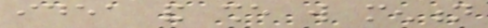idea and she will mention
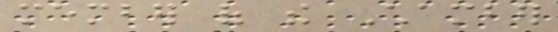member of the Chamber
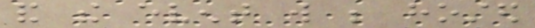and the event will be hosted
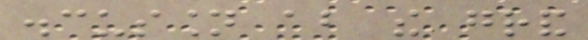discussion about the grand
